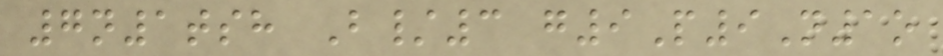7n1tsh B/3 g9P9N1o
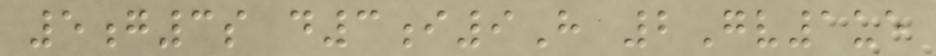5g3s d3i9H 2Gv1ue
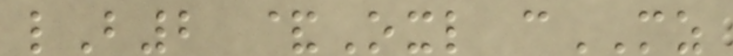lB2 &Oxl cMZ
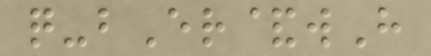q-bEr&wH
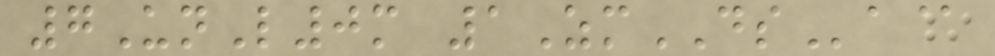7UnL0m 1ZmDSa@
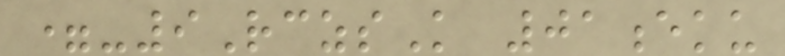=-9RczsK 01eku
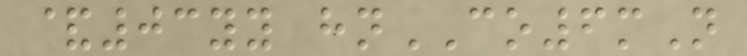&03yy hnCO6mN
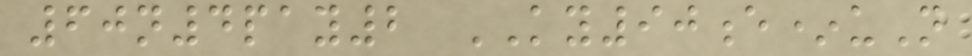60n4pay2 KY90e*uN
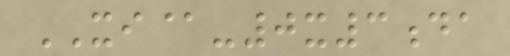XI@-0x3da
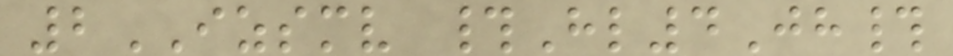2IZSMV #Hl4Jh#
